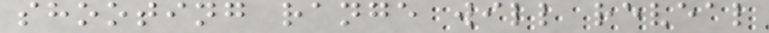shooting range will reveal
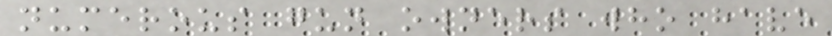numerous gun owners who have
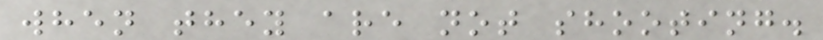when they are not shooting.
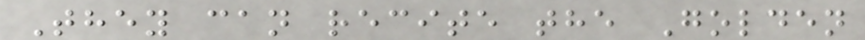They can recite the Golden
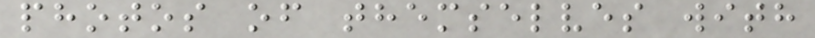photos of themselves with
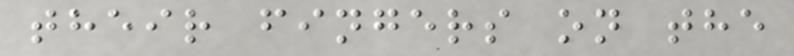their fingers on the
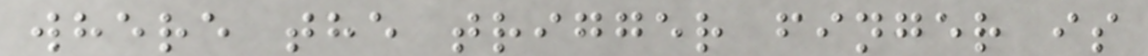where the trigger finger is
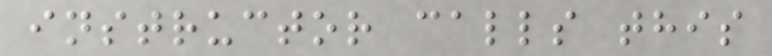instructor calls this
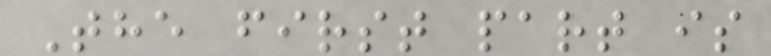The first part is
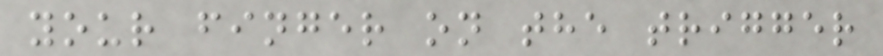your finger on the trigger
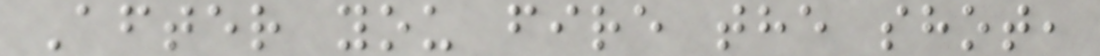After you fire the shot,
